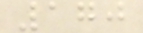170
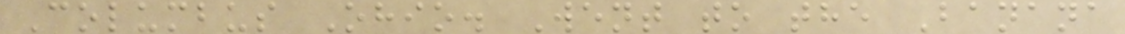Columbus Ohio. Went to the Banana
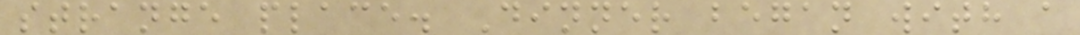strange place. Dinner began with a
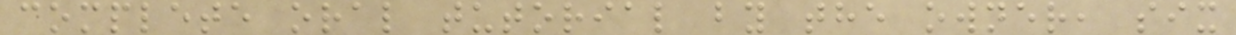complete oral tutorial by the owner, six
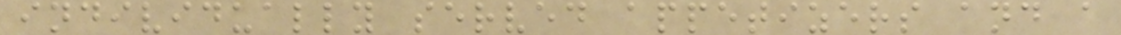individually served appetizers and a
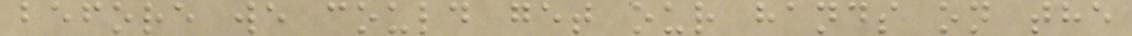before we could get our hands on the
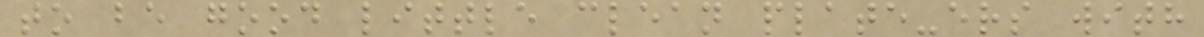to be good little clean plate-ers with
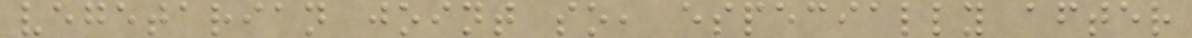vegetarian joint so, especially after
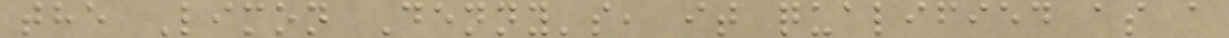the Limon Denny's, it qualified as a
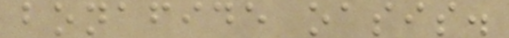bonafide oasis.
